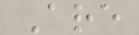Are
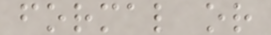formal or
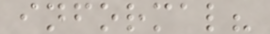informal?
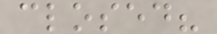closed?
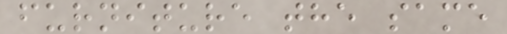furniture the same
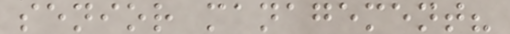senior management?
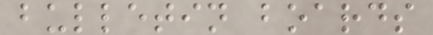bulletin boards
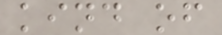kind of
